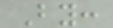By:
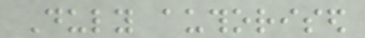Duly authorised
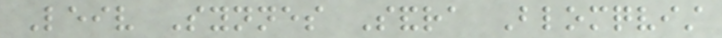Leiv Synnes Sandra Blomqvist
